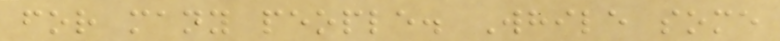for many people. While some
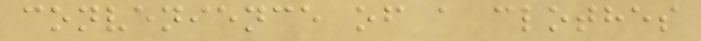convenience of a clothes
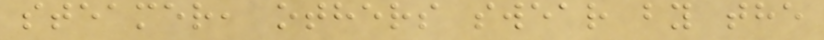steamer, others swear by the
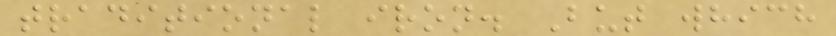traditional iron. But which
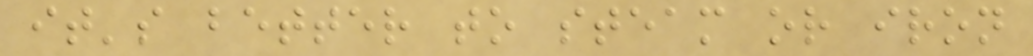it's better to steam or iron
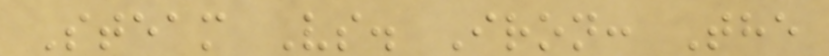Steam Vs. Iron: The
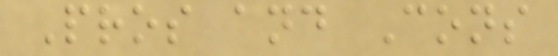Pros and Cons
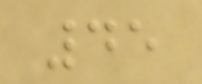45
